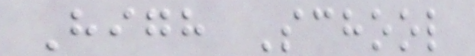High School
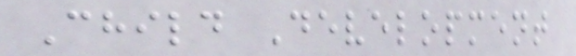Child Development
